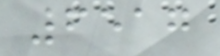6517
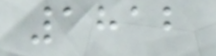1812
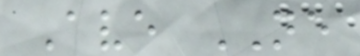Ave NE
